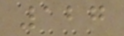127
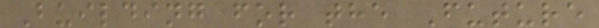Building for the Future
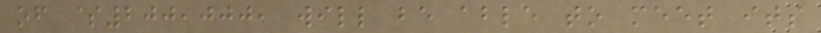of $200,000, will be able to meet its
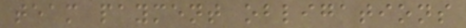team payment obligations
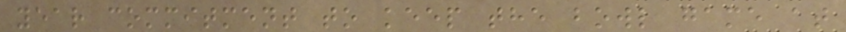year commitment to keep the bowl game at
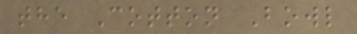the Cotton Bowl
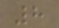8
